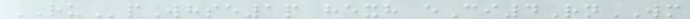RUpWhse1p hexh eCi4RnWM
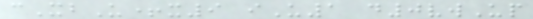cXbU+x9 iU1 d0vwUp
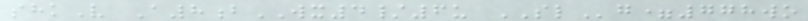shkV A8bWX4/6u SLg=778wo
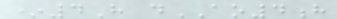*4H dAO4h
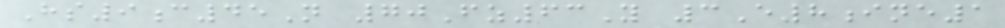Hs9c45N 70Fz63Y 3E8ine1
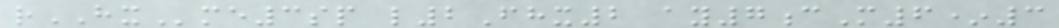rHXme3sp l2Fhx2 ay7cM6*3
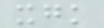xgk
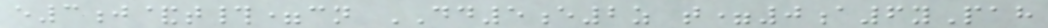e3j&t#=cn DD5e2z t=0a6yPah
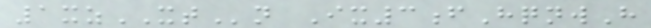1xzXTn Ix3fHqnwH
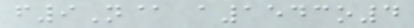f9N@ a1543o4
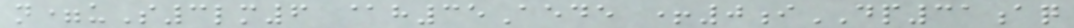n=uS3lm6 @h35Aede +0iDP31aq
